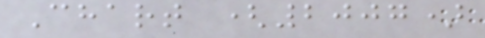Chart (2007)
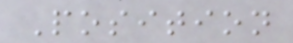Position
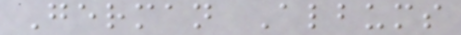German Albums
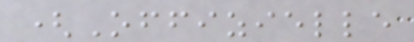(Offizielle
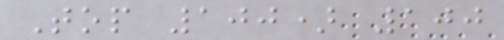Top 100) 100
